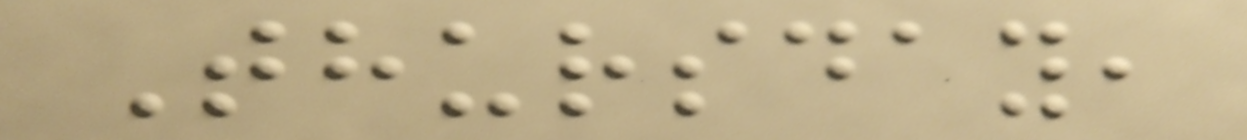Thursday,
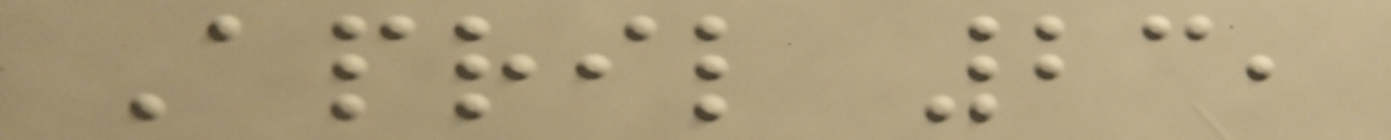April 23,
